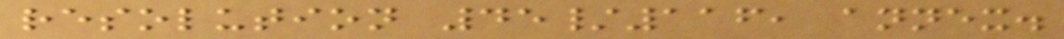resolution 45/116, annex.
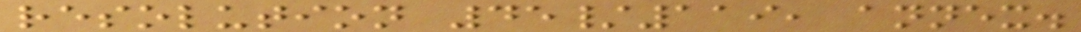resolution 45/119, annex.
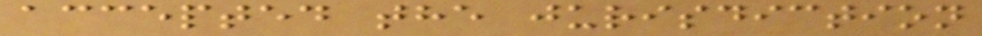accepted the jurisdiction
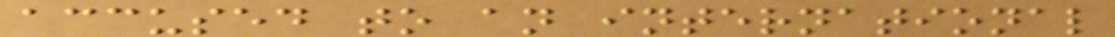accused to an international
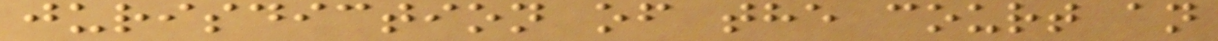jurisdiction of the court an
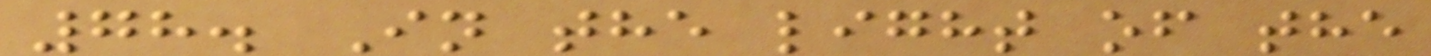78. In the light of the
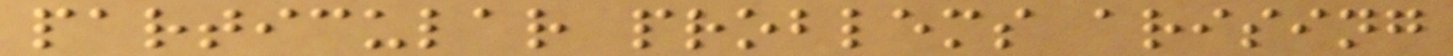particular problems arising
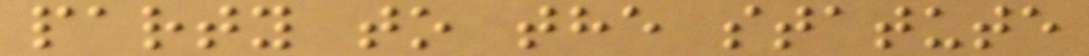party to the statute
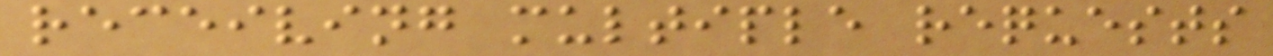receiving multiple requests
